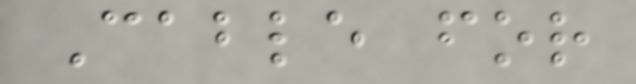Cable for
